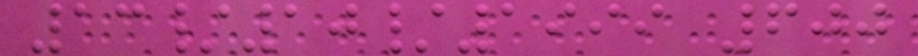13/10/1999 600
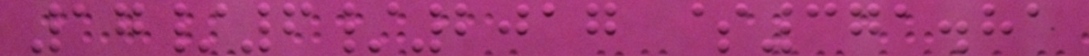17/6/2017 $371.81
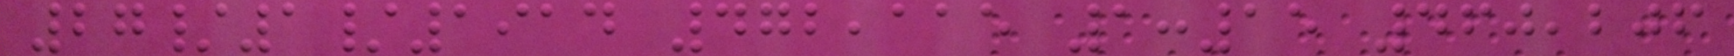27/1/1914 472,115 1:15 460,206
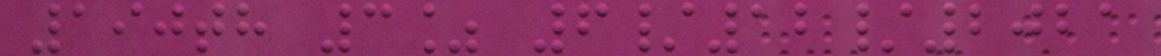190th 3% 6/12/2021
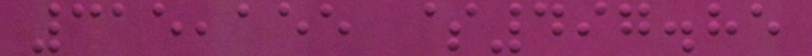315,155 $497.85
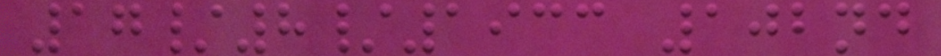17/8/1933 102nd
